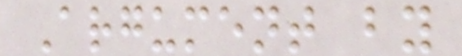Argument by
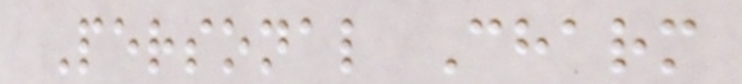Personal Charm
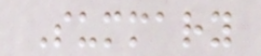Summary
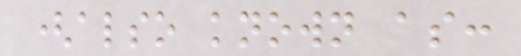(also known as:
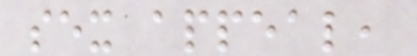sex appeal,
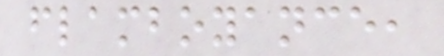flamboyance,
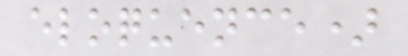eloquence)
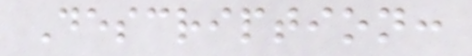Description:
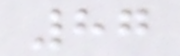87
